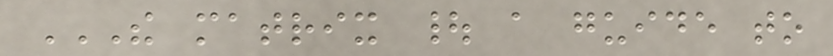THE MATRIX | A GUIDE TO
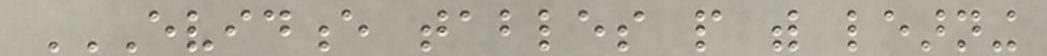EVIDENCE TABLES PEOPLE WITH LEARNING
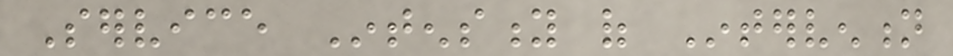Service Intensity of Intervention
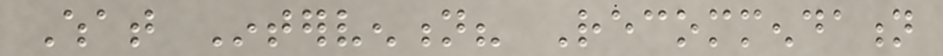What Intervention? Recommendation
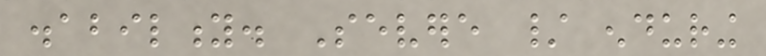disability. Severe / enduring
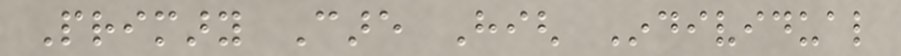Primary Care High Individual
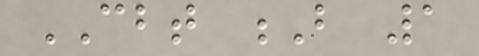CBT B 1
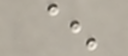^
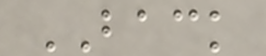BACK
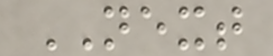NEXT
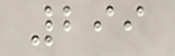299
